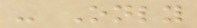- Only
